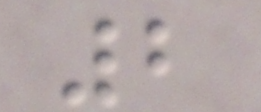2
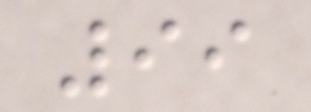99
